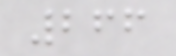266
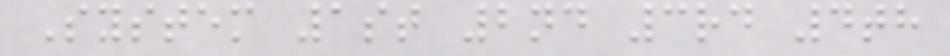System 1st 2nd 3rd 4th
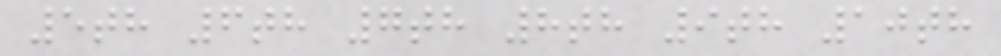5th 6th 7th 8th 9th 10th
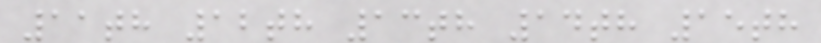11th 12th 13th 14th 15th
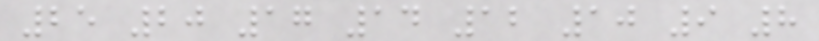25 20 17 14 12 10 9 8
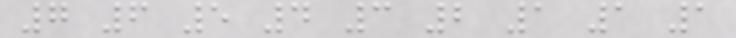7 6 5 4 3 2 1 1 1
